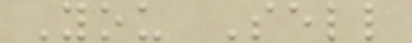You Sell
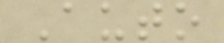Auto
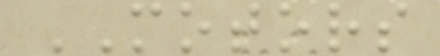MOTORS
